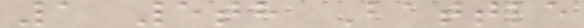1 5th Battle
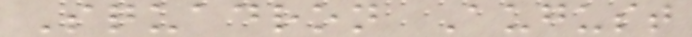Squadron August
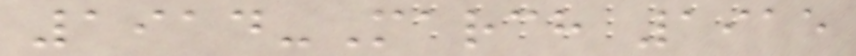1914-March 1915
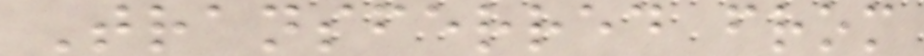Transferred from
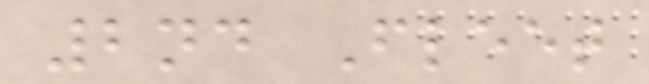2nd Fleet
